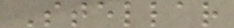Stellar
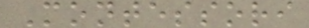Montessori
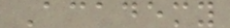Academy
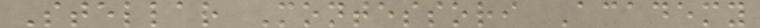Stellar Montessori Academy
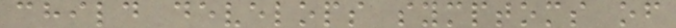child develops symptoms of
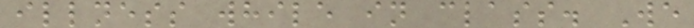illness while in class. We
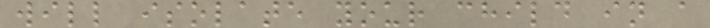will isolate your child in a
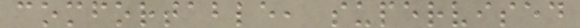comfortable, supervised
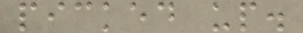picked up.
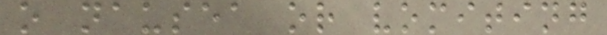o nausea or vomiting
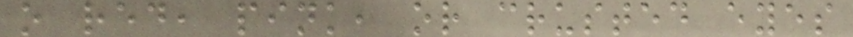o red, pink, or crusted eyes
